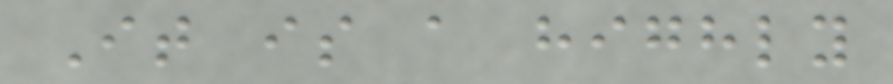It is a highly
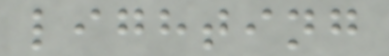lighting
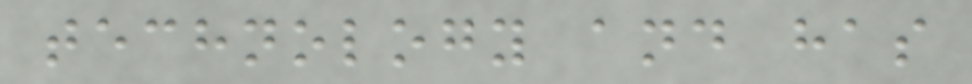technology and has
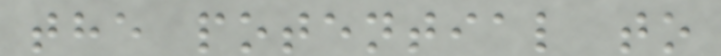the potential to
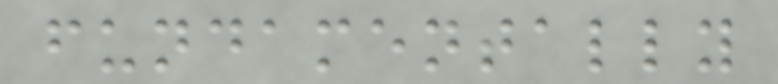fundamentally
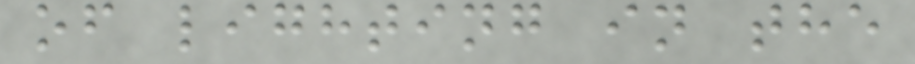of lighting in the
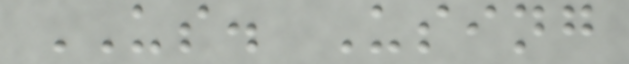US. Using
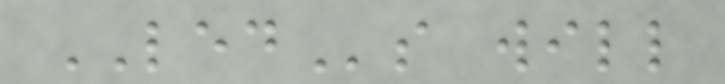LEDs will
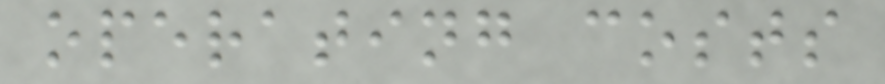operating costs
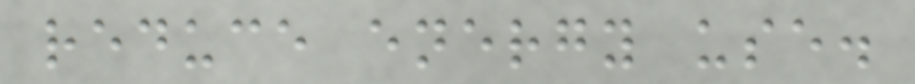reduce energy use.
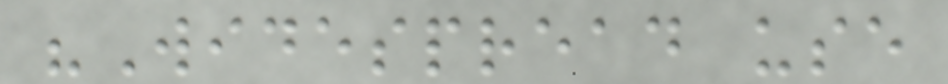"Widespread use
